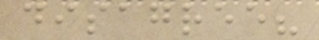disagree?
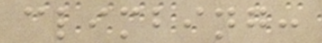climbing:
